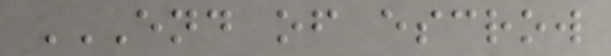END OF ESCROW
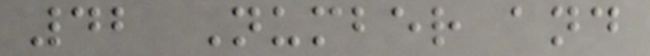42 Number and
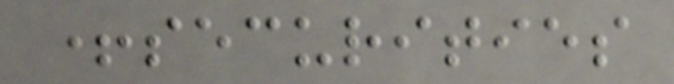+securities
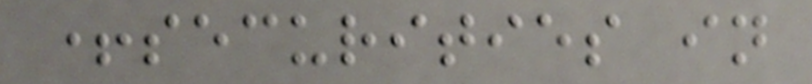+securities in
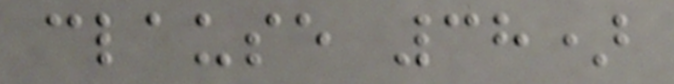clause 38)
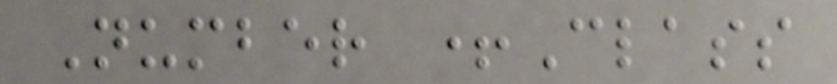Number +Class
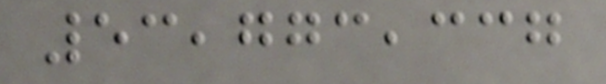53,773,337
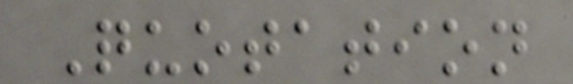Quotation
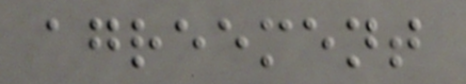agreement
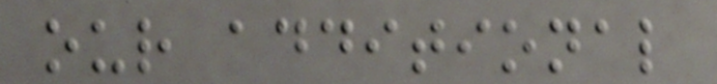our additional
